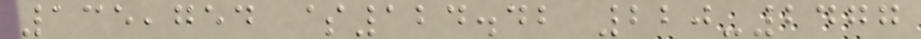135,754 $124.42 220-2477
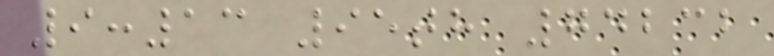9:13 95th 74232
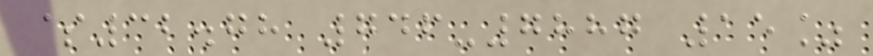$32.78 746-7887 15%
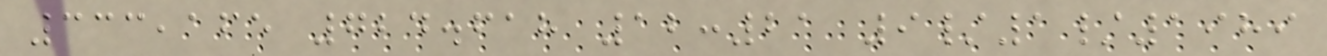333,165 724.618 12:21 9/1/1989
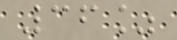36%
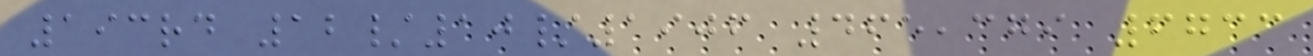193rd 12/10/1906 465,379 6733
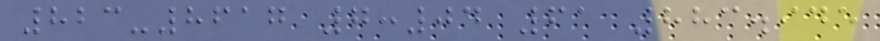823-8617 7:04 61 883.945
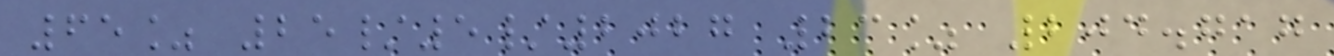65% 25/5/2027 23% 204.717
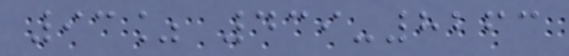93% 439-8263
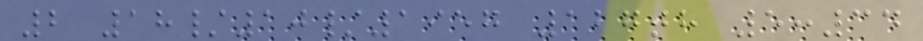2 18/10/1957 127th 5:34
